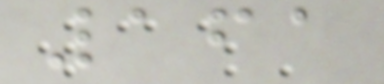161
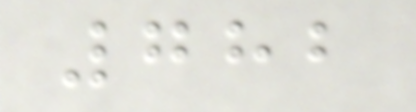782
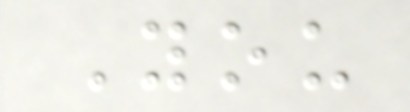You
